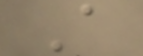A
